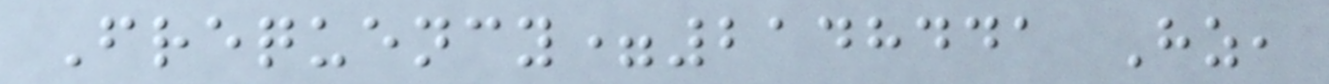Frequency=2148441 Hz,
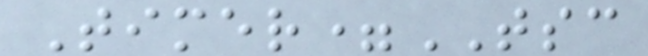Timer=TSC
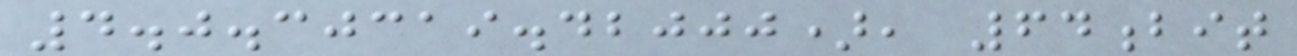4.0.30319.42000), 64bit
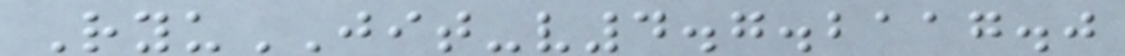RyuJIT-v4.7.2117.0
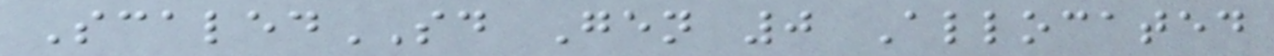ScaledSD Gen 0 Allocated
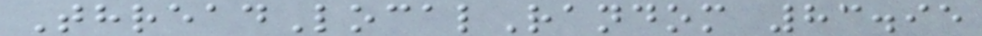ThreadLocalRandom 83.95
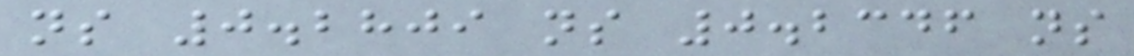ns 0.2809 ns 0.2346 ns
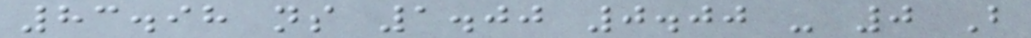83.98 ns 1.00 0.00 - 0 B
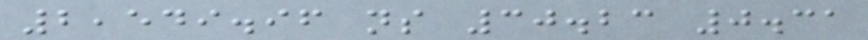2,549.96 ns 30.23 0.31
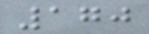170
